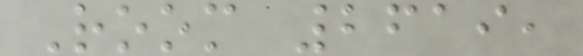Room 2619,
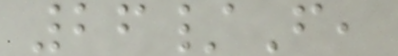26/F,
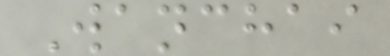Wanchai
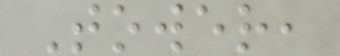Tower,
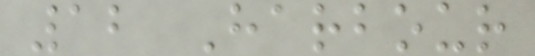12 Harbour
